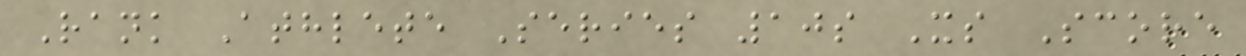Rank Athlete Series 10s Xs Score
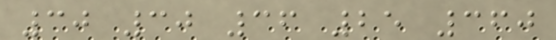30 30 36 25 360
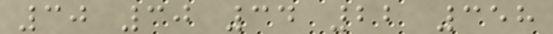30 30 34 22 358
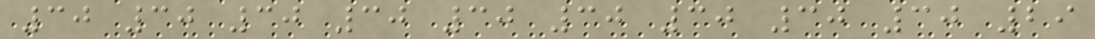30 30 30 30 30 30 30 30 30 29
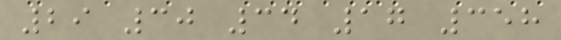29 30 34 17 358
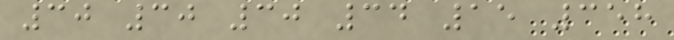30 30 30 34 15 358
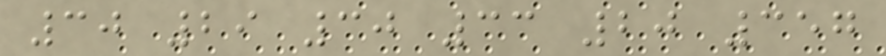30 29 30 33 20 357
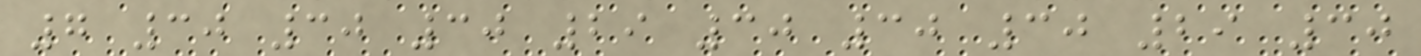7 30 30 30 29 30 30 30 29 30
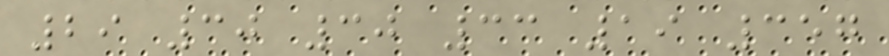29 30 30 33 19 357
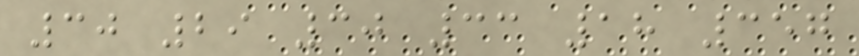30 29 30 33 18 357
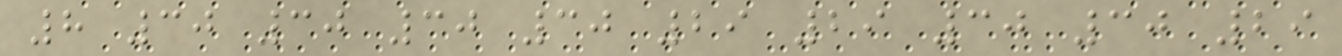8 30 30 30 30 29 29 30 30 29
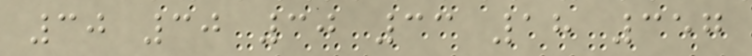30 30 30 33 18 357
